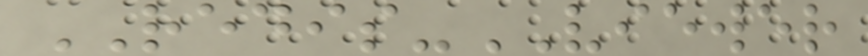REDIS-VIEWER
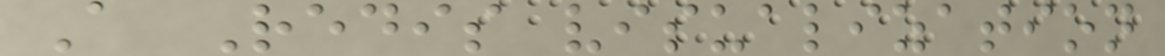A Redis visualization
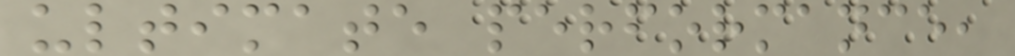ultimate performance,
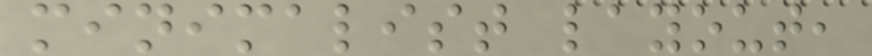minimalist layout,
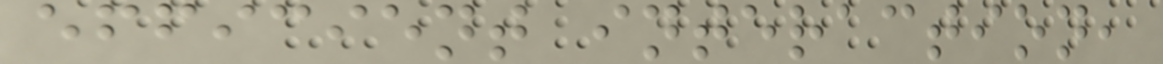efficient interaction,
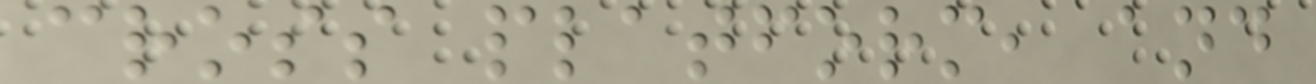cross platform, and
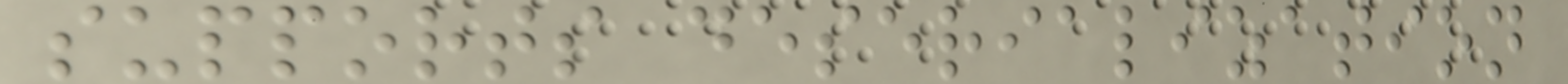supports deserialization
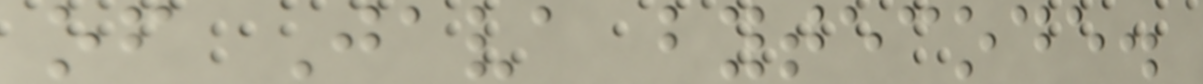of Java bytecode.
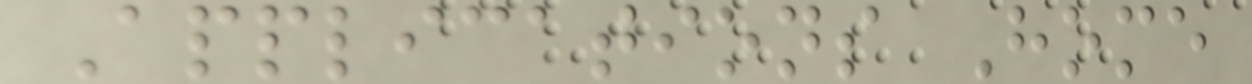Applications Home
